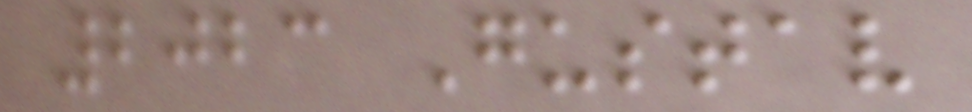2023 Gustav
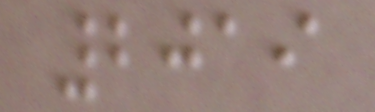2019
